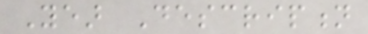Year Description
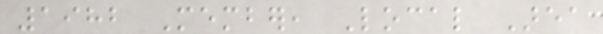1982 Member, Local Area
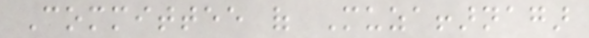Committee of Muzaffarnagar
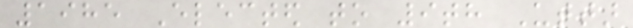1985 Elected to 9th Uttar
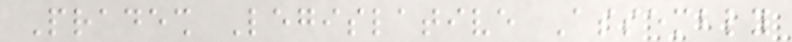Pradesh Legislative Assembly
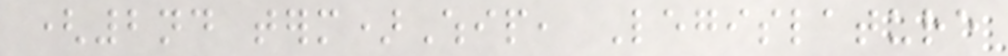(2nd term)Whip, Legislature
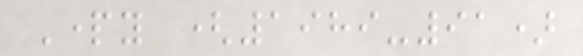Party (1989-91)
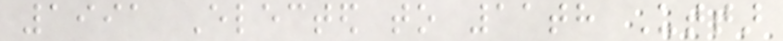1991 Elected to 11th Uttar
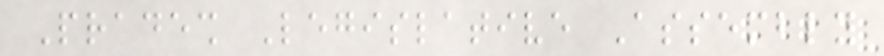Pradesh Legislative Assembly
